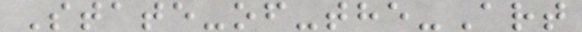State-of-the-Art
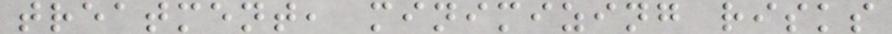treatment, minimizing risks
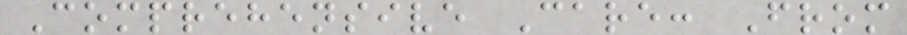Comprehensive Care: From
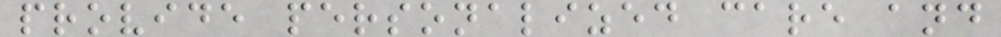provide personalized care and
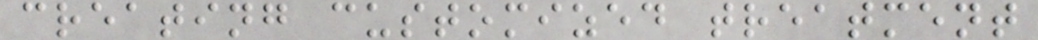creating customized treatment
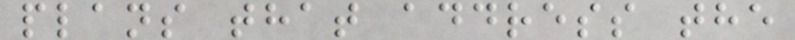plans that address the
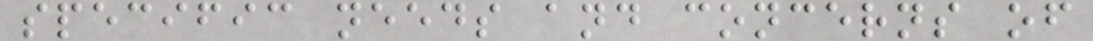specific needs and concerns of
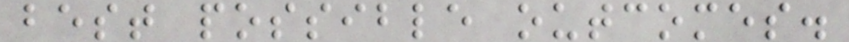best possible outcomes.
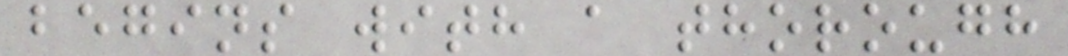begins with a thorough
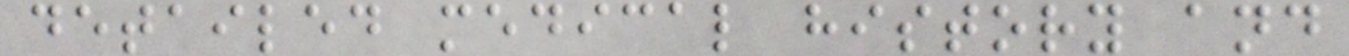detailed medical history and
